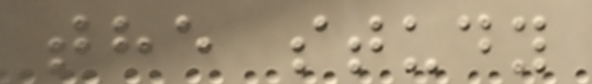the study
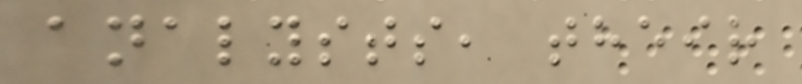analysts, their
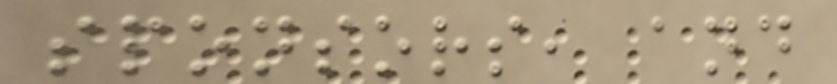sponsors, and
